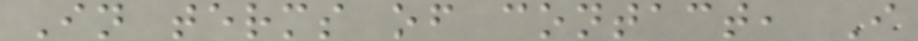In terms of contact, I
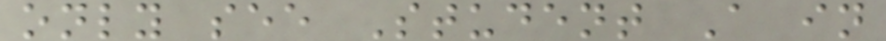only see Student A in
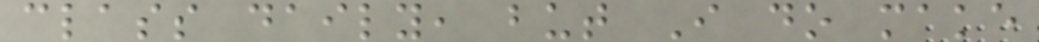class daily, but I do make
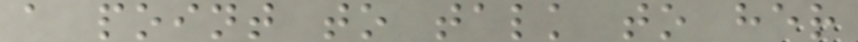a point to talk to her
